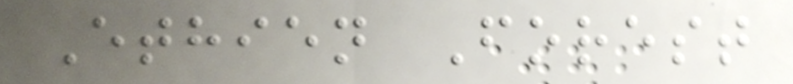Ethien Forest
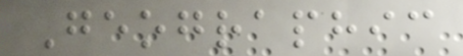Geographic
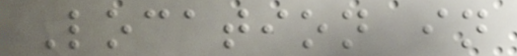Location in
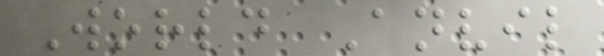World Anvil
